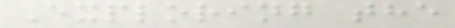Exploring the
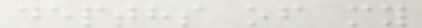depths of my
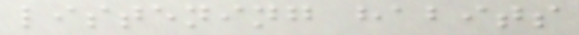listening habits
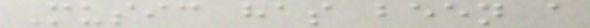Music has been a
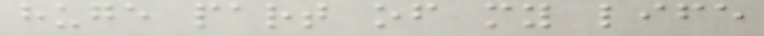huge part of my life
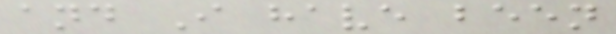and I have been
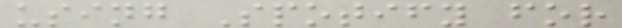using Spotify for
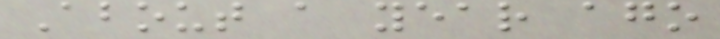About a year ago
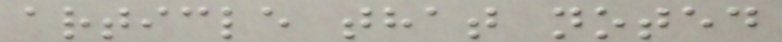article that noted
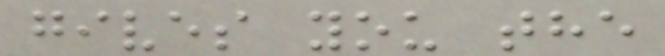gives you the
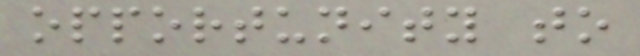opportunity to
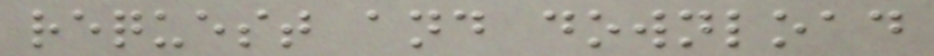request and download
